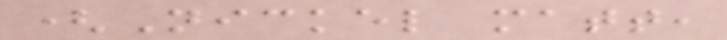(Nickel matt,
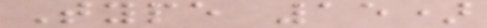Type 15)
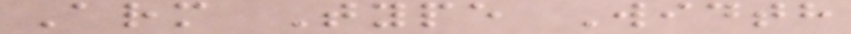Arm Type Width
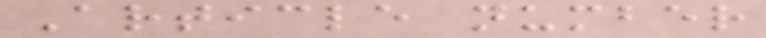Article number
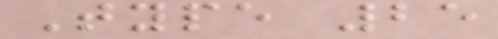Type 25
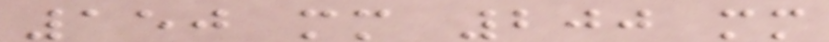150 mm 200 mm
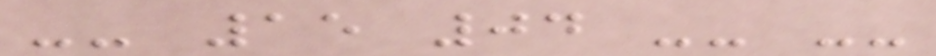-- 15 04 -- --
